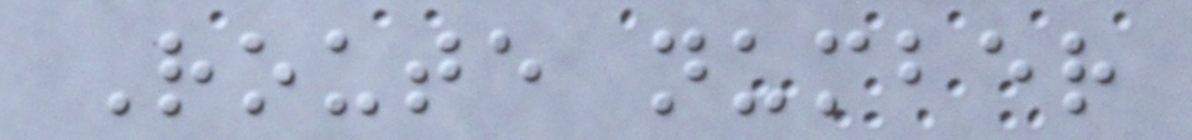Route number
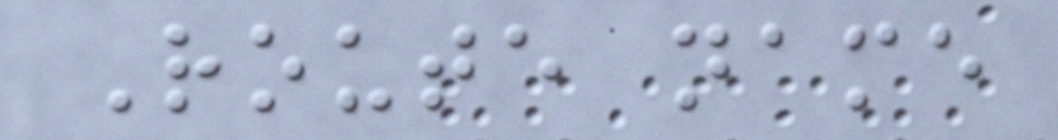Route name
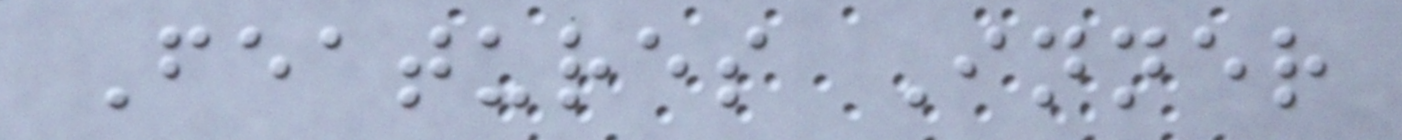Features Inner
